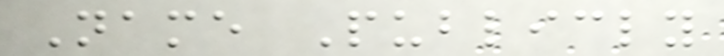Name Publicly
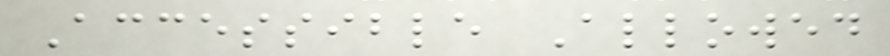Accessible Allowed
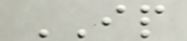IP
